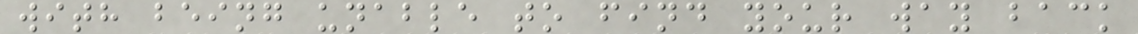with being unable to find your way back
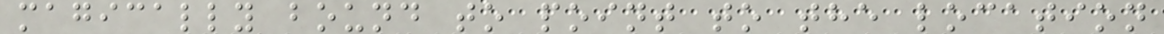magically bound to point to the location
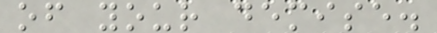of your demise.
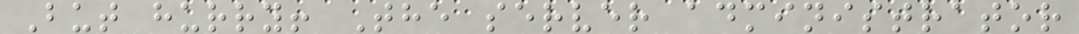But hurry! The server administrator
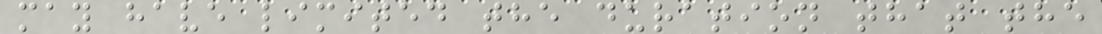may have limited the duration that the
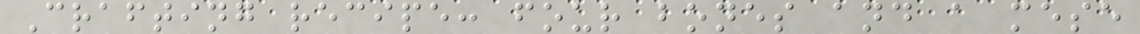Crafting recipe: four bones and a mese
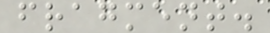fragment.
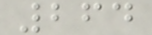264
